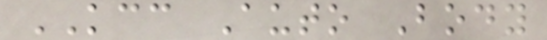KCC Auto Body
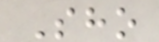Sho
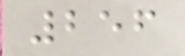256
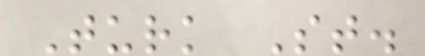Turk St.
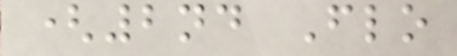(2nd Flo
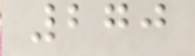270
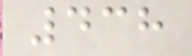438
